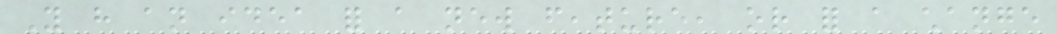You have an idea for a new feature, or for a change
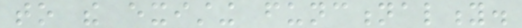to the existing functionality.
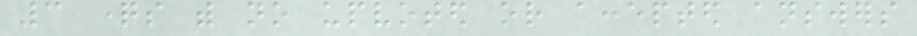3 questions with no upvoted or accepted answers
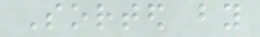Sorted by
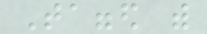Tagged with
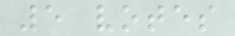5 votes
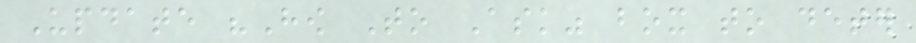Update "How To Ask" box to deter
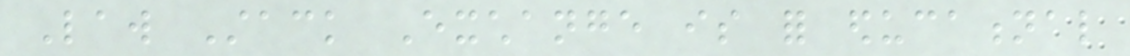Law Stack Exchange is for educational
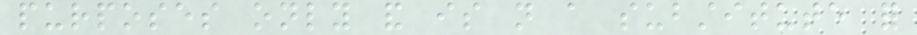purposes only and is not a substitute for
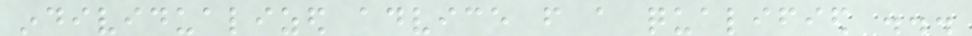individualized advice from a qualified ...
